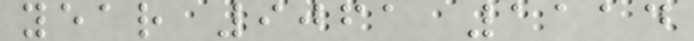year 9061 1114
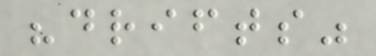"drifts"
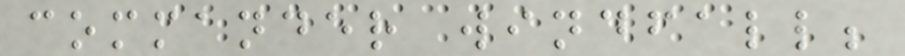commander windfall;
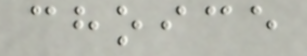choice
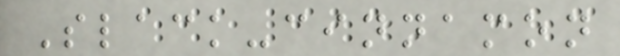Slack-cinnamon
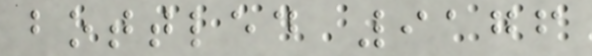bottled 9176
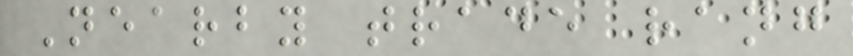Nearby trade rang
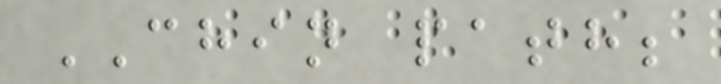CHIN path;
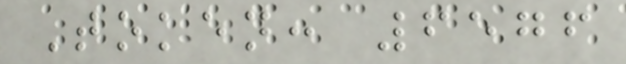Token: 6576
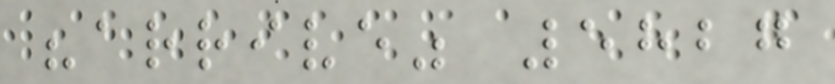"arrive" 5827
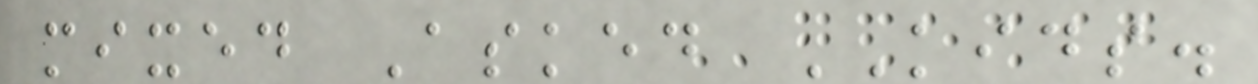mixed Asked KIDS.
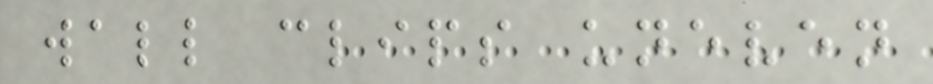wall clips uneven
